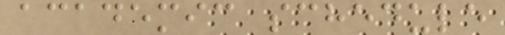academic schedule
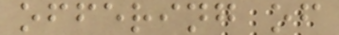offering of
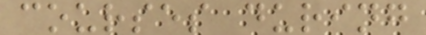courses during
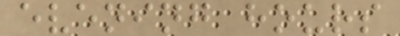evening hours
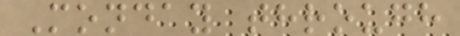Monday through
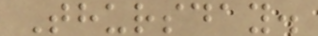Thursday.
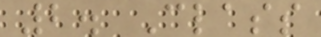2. Class
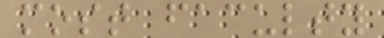most faculty
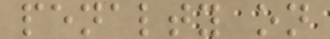penalty on
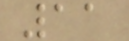11
